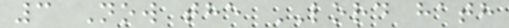3 Now the LORD hath
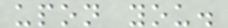upon you.
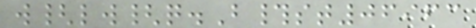w{lw{q.B#st06963
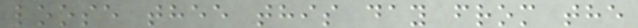loose thee this day from the
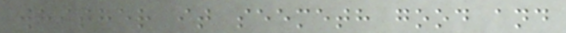whither it seemeth good and
